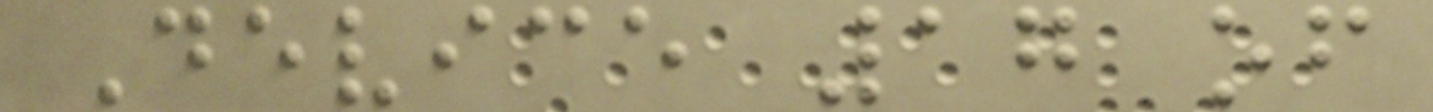Device 17 of
